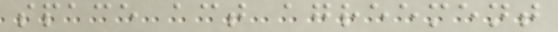space act agreement
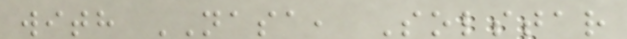with NASA, Solstar
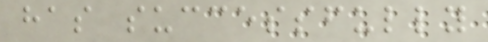has successfully
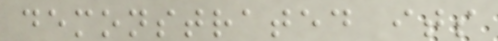demonstrated its
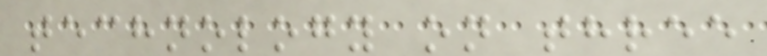technology on three
